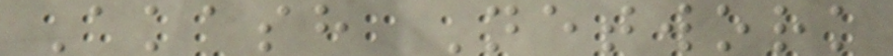Akash Network
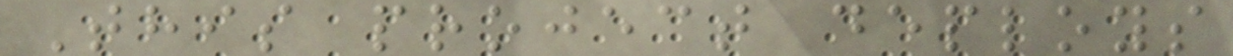This project deploys
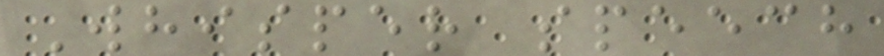Whisper speech
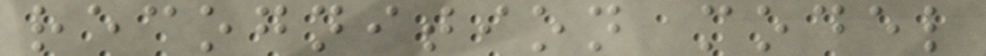recognition model
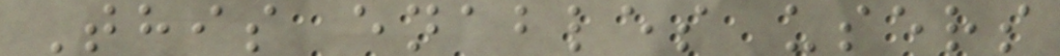This enables users
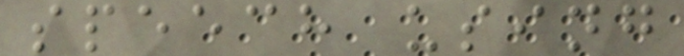speech using
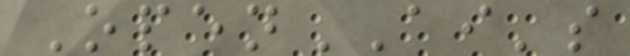OpenAI's
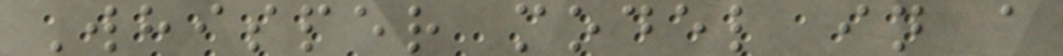Whisper model in a
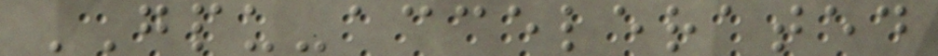GPU-accelerated
